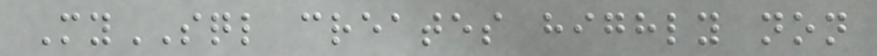MySQL creates highly non
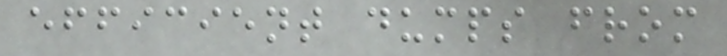efficient dumps from
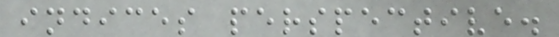indices perspective.
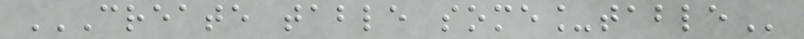CREATE TABLE SOME_TABLE
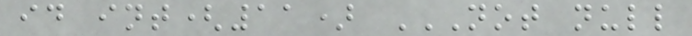id int(11) NOT NULL
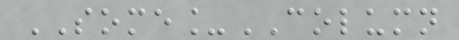SOME_COLUMN
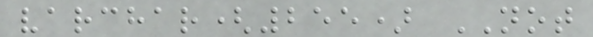varchar(255) NOT
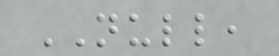NULL,
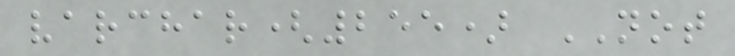varchar(255) NOT
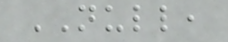NULL,
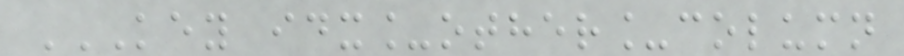KEY IDX_OTHER_COLUMN
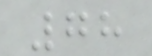78
